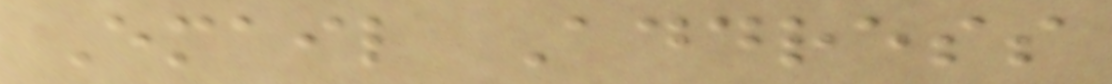Email Address
